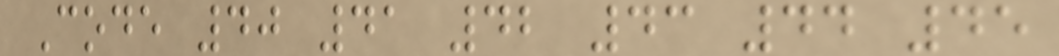Code 40 41 42 43 44 45
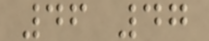46 47
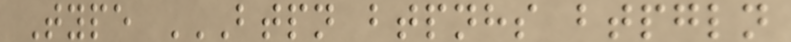Type BTPN BTPNHS BTPGLN
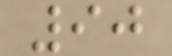90
